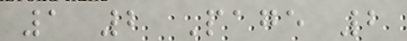1 2 Page 2
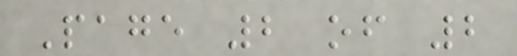Page 2 of 2
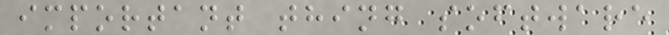important thing software
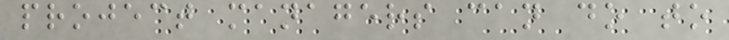project managers can do to
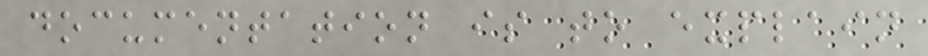documentation is to explain
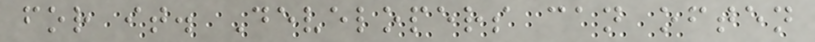for it. Developers can often
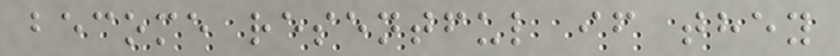become resentful if they
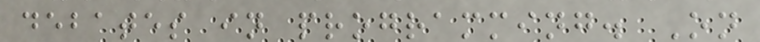debates in programming. On
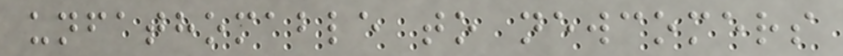unfathomable to newcomers
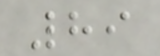89
